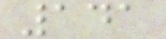141
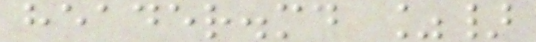header.md %}
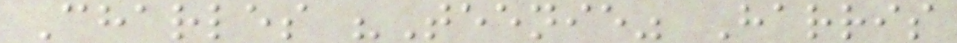Charles "Teenie" Harris
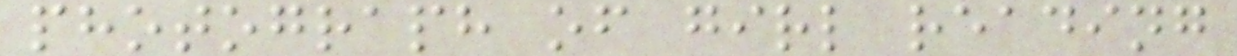photograph of girl reading
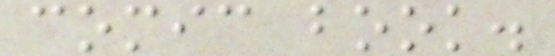comic book.
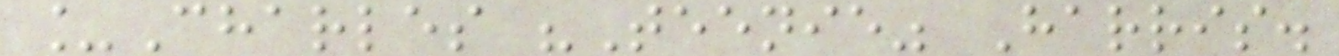_Charles "Teenie" Harris.
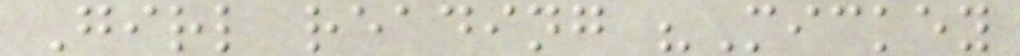Girl reading "Mickey
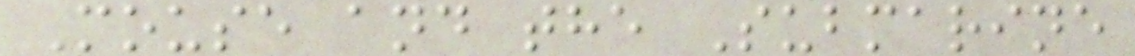Mouse and the Submarine
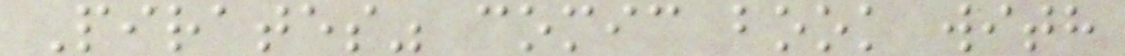Pirates" comic book with
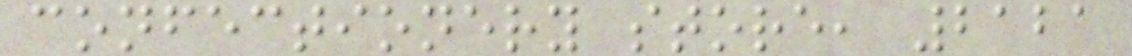confectionery store, 2121
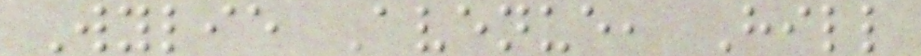Wylie Avenue, Hill
